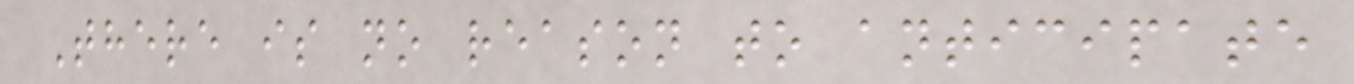There is no reason to anticipate
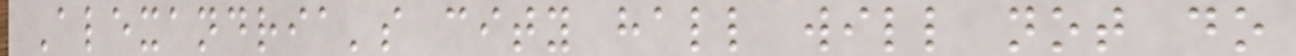Alexandria's city hall will not do
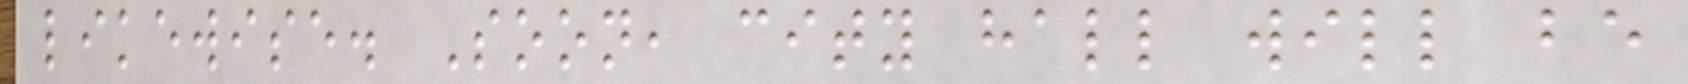likewise. Soon, city hall will be
